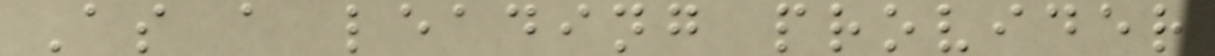As a leading provider
